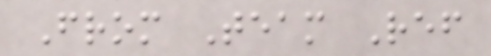From Team Ref
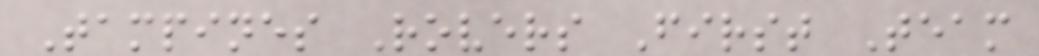Tampines Rovers First Team
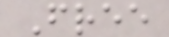Free
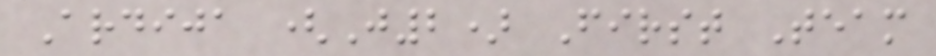Ardija (J2) First Team
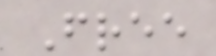Free
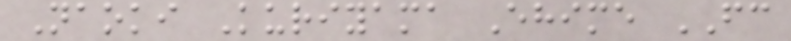Naoki Kuriyama Ehime FC
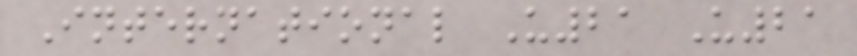International U21 U21
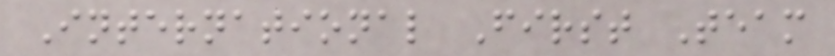International First Team
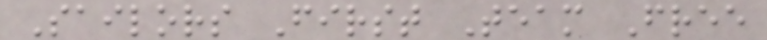Sailors First Team Free
